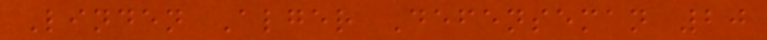Linden Alger Defenseman 20
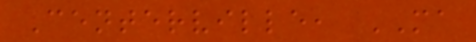Centerville, MA
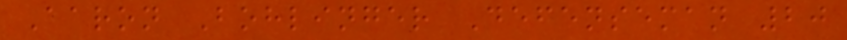Aaron Bohlinger Defenseman 20
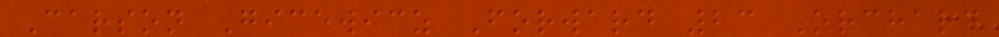Carson Gicewicz Forward 23 Orchard
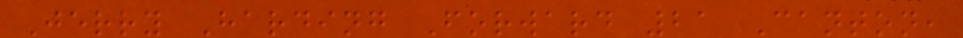Jerry Harding Forward 21 Canton,
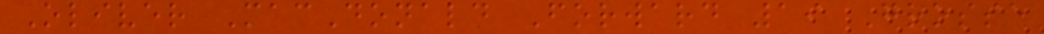Oliver MacDonald Forward 19 Grosse
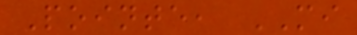Pointe, MI
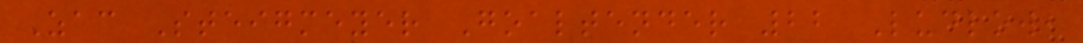Zac Steigmeyer Goaltender 22 Ludlow,
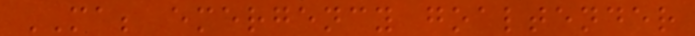MA; emergency goaltender
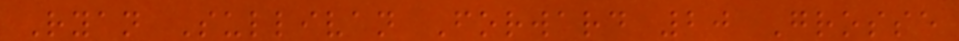Ryan Sullivan Forward 20 Grosse
